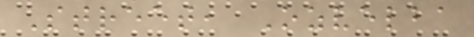Street, Ozvelba
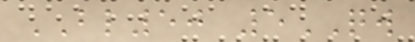BL50 5QW
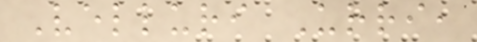Velluri Urri,
